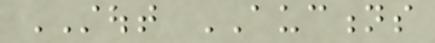STOUT AUCTIONS
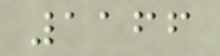1166
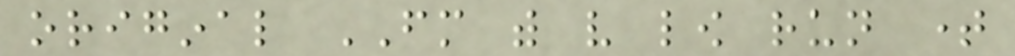original FM with very low run time
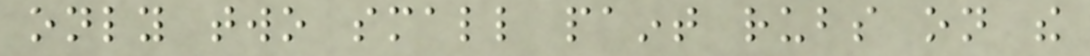only two small paint rubs on the
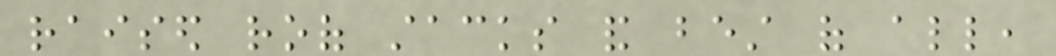raised roof stacks and best of all,
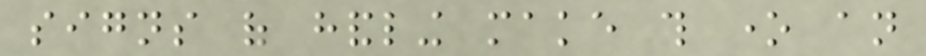signs of handling make this one an
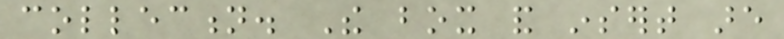collection. The box and insert are
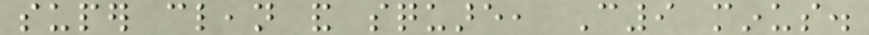super clean and square, C9 minus.
